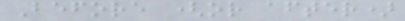Before (or after)
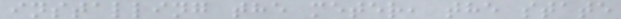installing the meter, the state
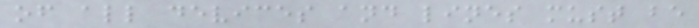of all devices and lines must be
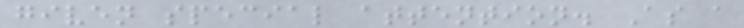given special attention. As a
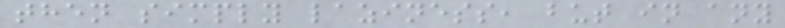then simply laziness, but in any
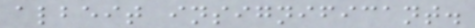albeit insignificant.
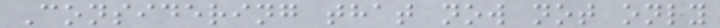Considering that now not only
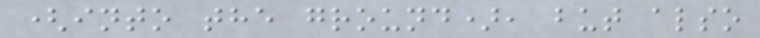(into the ground), but also
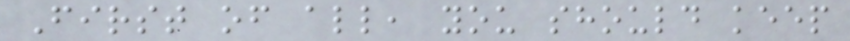First of all, you should keep
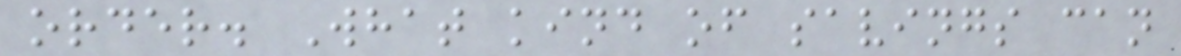order. What kind of savings can
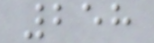258
